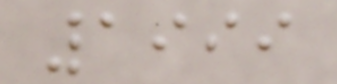1999
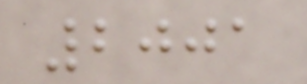2001
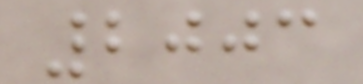2003
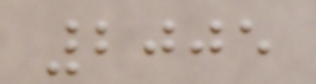2005
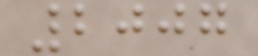2007
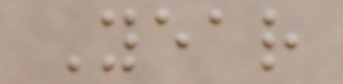Year
